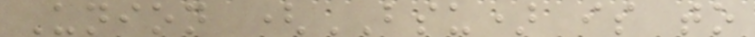Union (BSU) is to
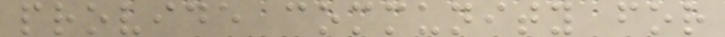provide community for
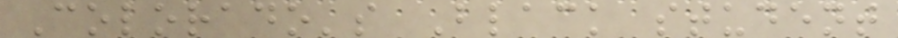Colorado's Black student
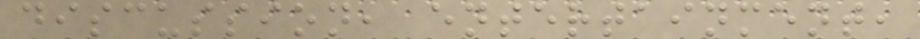discussion, entertainment,
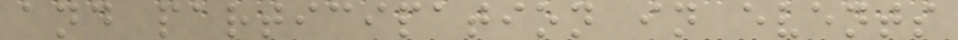and participation in events
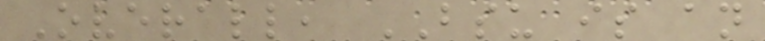Overall, BSU is an
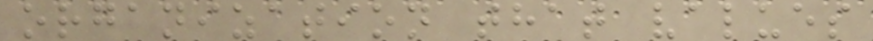organization that values
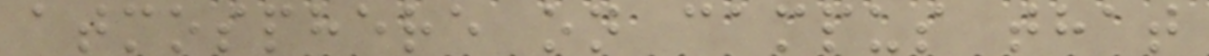atmosphere on campus that
